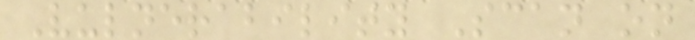Vulnerability Scan on
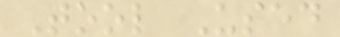Tool Used
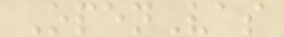OpenVas
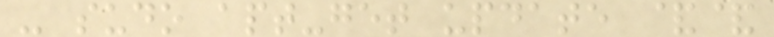- sudo apt-get update &&
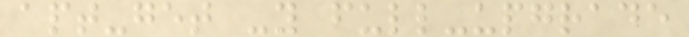apt-get -y full-upgrade
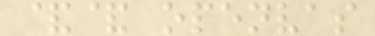&& openvas
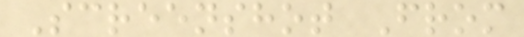Screenshot From
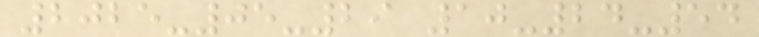2025-05-29 10-24-54
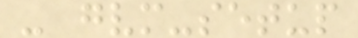- gvm-setup
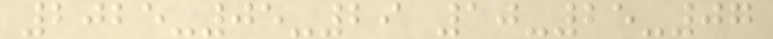2025-05-29 10-25-07
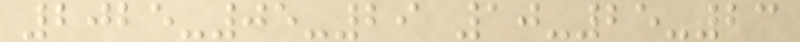2025-05-29 10-25-23
